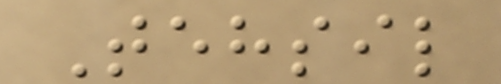Tehsil
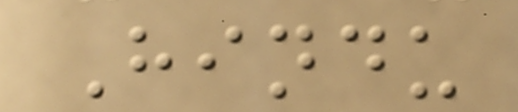Hindu
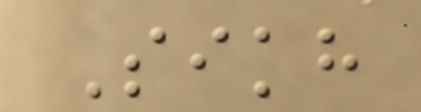Sikh
